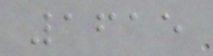1615
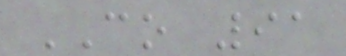CO 91
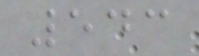543
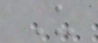U
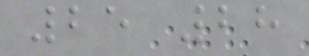25 28
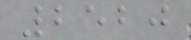2520
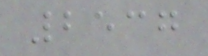2537
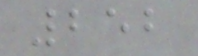252
